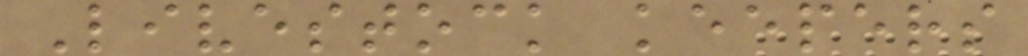Livestock keepers
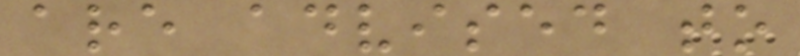are advised to
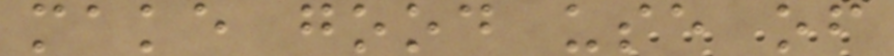make good use of
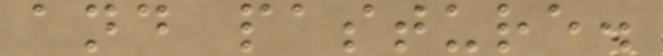and pasture.
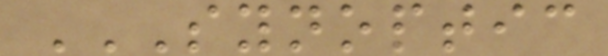SYNOPTIC
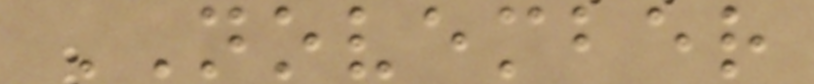NOVEMBER
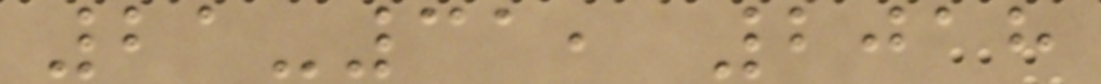21-31, 2018
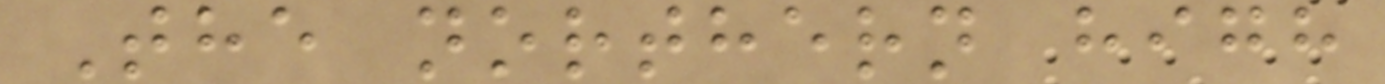The northern high
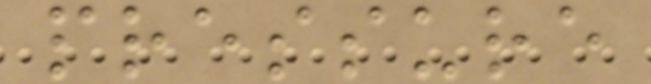pressure
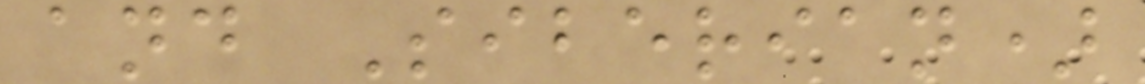and Siberian)
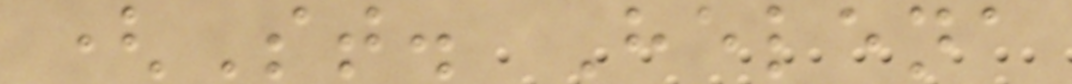(St. Helena
